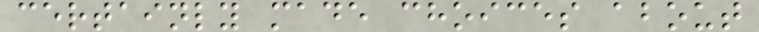certainly made choices about
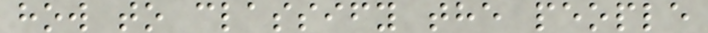how to classify the people
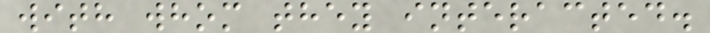with whom they interacted.
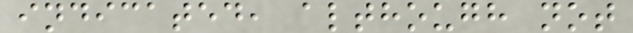indicated, although not
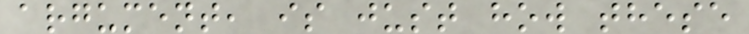argument, is just how these
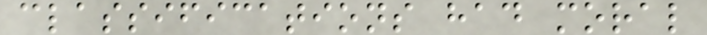classifications had moral
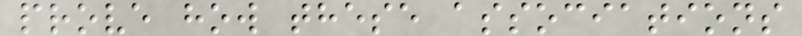prove how these associations
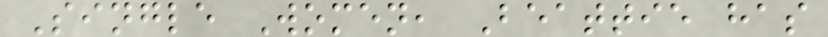Single Women, Beattie has
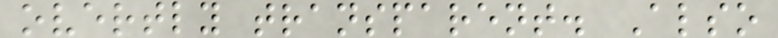overtly transparent. Also
